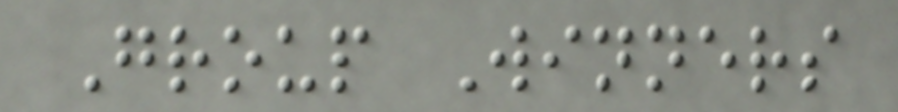Group Winners
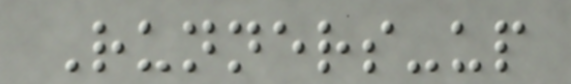Runners-up
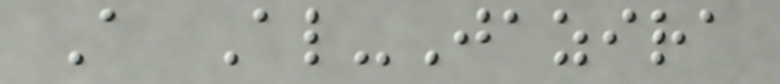A Al-Jazira
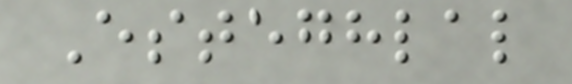Esteghlal
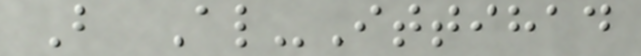B Al-Ittihad
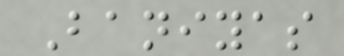Baniyas
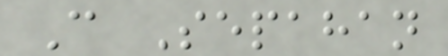C Sepahan
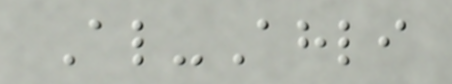Al-Ahli
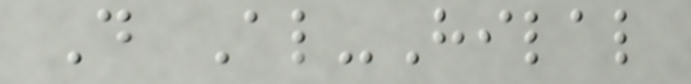D Al-Hilal
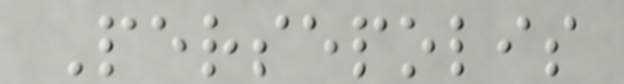Persepolis
